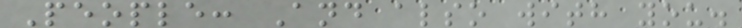People: And also with you.
